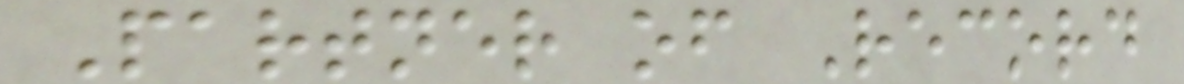Partner of Record
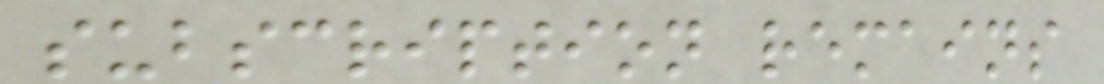subscription remains
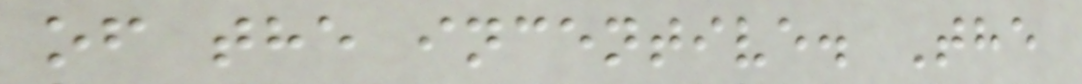of the incentive. The
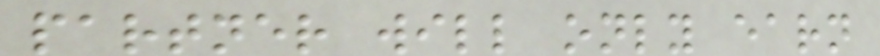partner will only earn
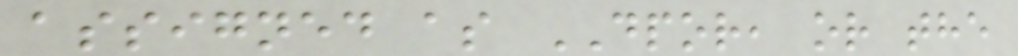assigned as DPOR, or the
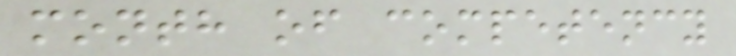month of competency
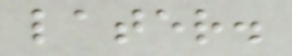later.
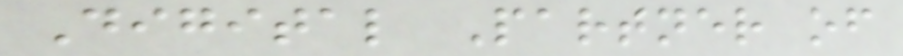Digital Partner of
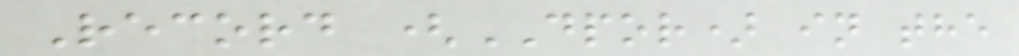Record (DPOR) in the
